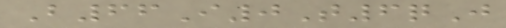B66I0T6qJ
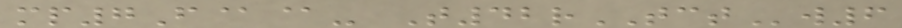mp7F@@- T42rTCTw6
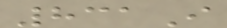831I
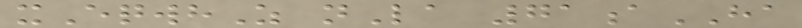xEqwhZ nLa 71aHA
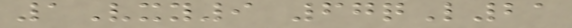1Vxy9 67qL21
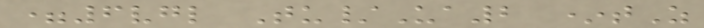=6vgl Tu/Ua2 *tZ
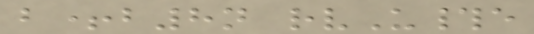b+b8n rvU#e
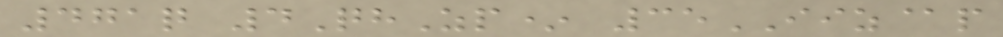471q 4QhZp* 35IIZ@p
